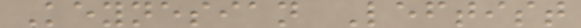Keynesian Leftist
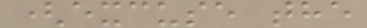(excuse the
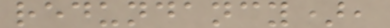redundancy),
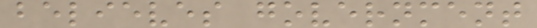believes government
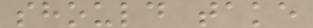should take
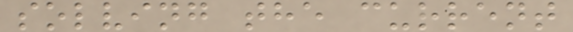solving the current
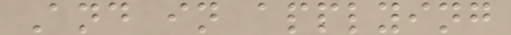And in applying
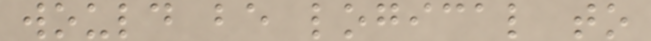would be logical to
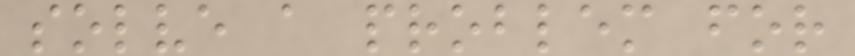solve a problem for
